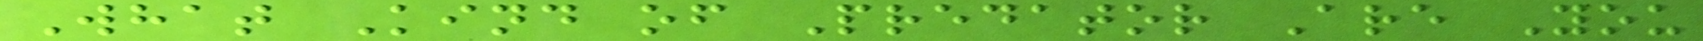What Kind of Predator Are You
